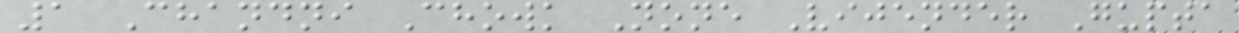1 Chandni Chowk None Vijender Gupta
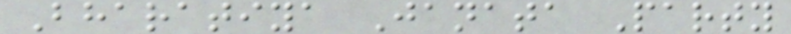Bharatiya Janata Party
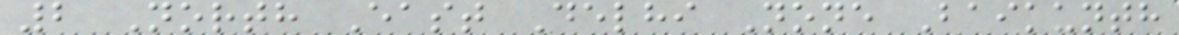2 North East Delhi None Baikunth
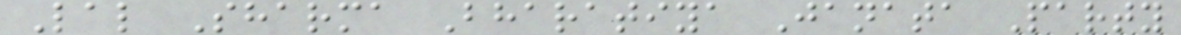Lal Sharma Bharatiya Janata Party
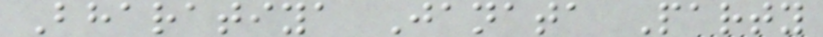Bharatiya Janata Party
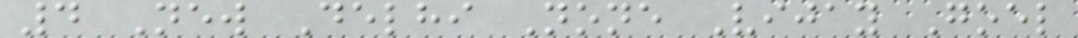4 New Delhi None Vijay Goel
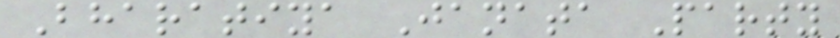Bharatiya Janata Party
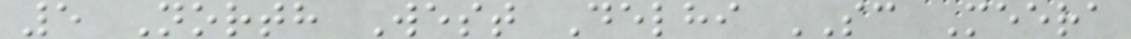5 North West Delhi SC Meera
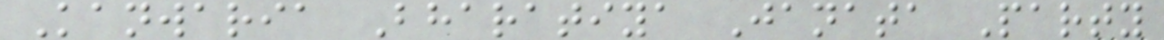Kanwaria Bharatiya Janata Party
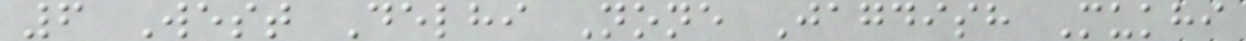6 West Delhi None Jagdish Mukhi
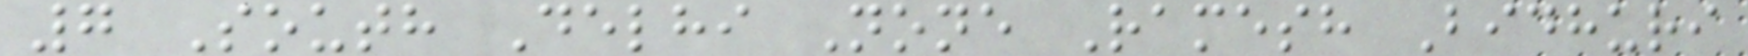7 South Delhi None Ramesh Bidhuri
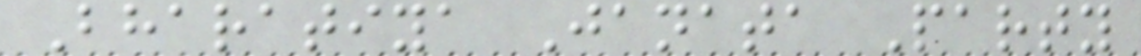Bharatiya Janata Party
